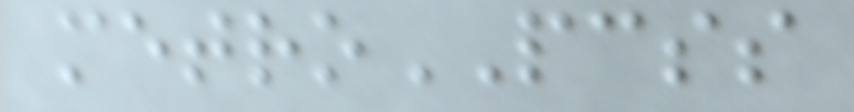metroPCSS
